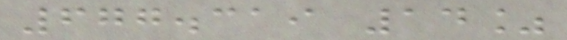677.319 14%
